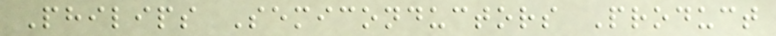Philips Semiconductors Product
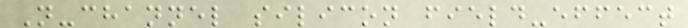N-channel silicon field-effect
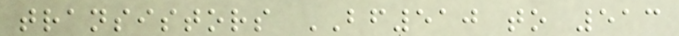transistors BF510 to 513
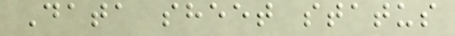Data sheet status
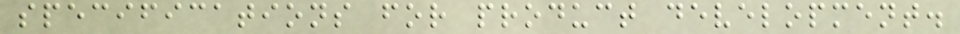specifications for product development.
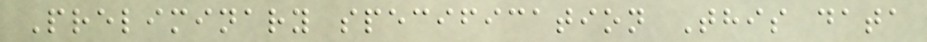Preliminary specification This data
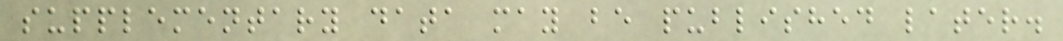supplementary data may be published later.
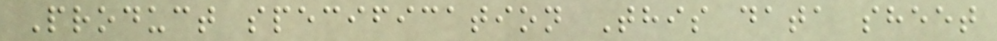Product specification This data sheet
